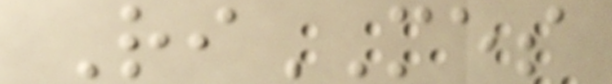RiMES
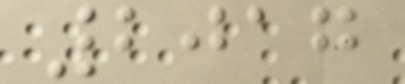2017
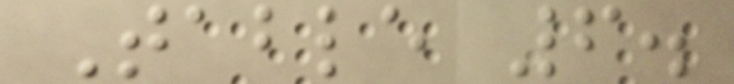Table 6.
